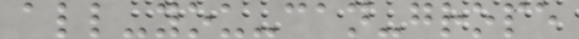all-you-can-grope
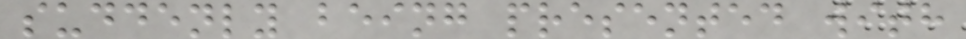suddenly being presented with
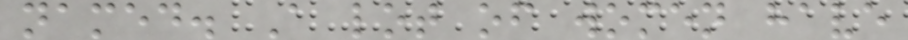named. A lot of women have
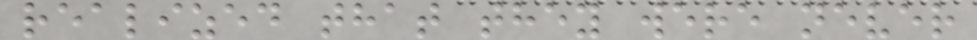realized that they were never
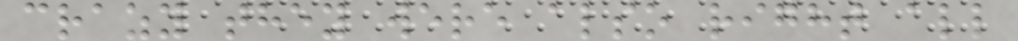crazy they were also right all
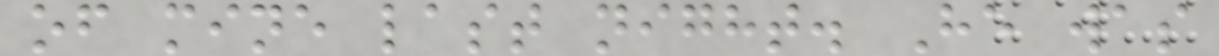of mine last night. He was
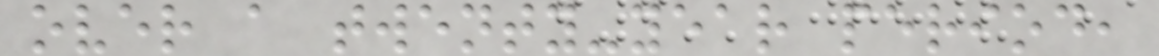over a twenty-year period,
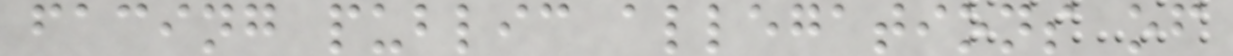facing public allegations of
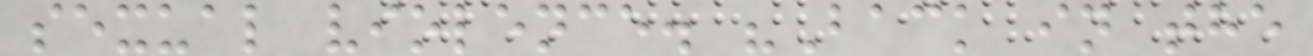sexual violence. "Back in the
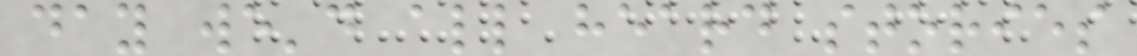day we'd all heard stories
